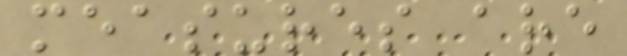measures are
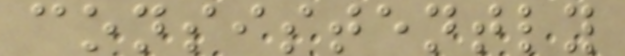consistently
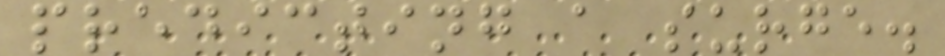predicting a surge.
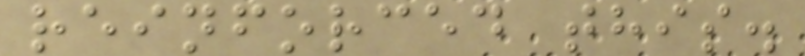reinforced this.
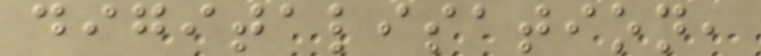digitalisation,
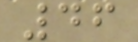46
